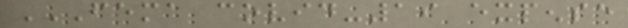FEMA COVID-19 EXPENSE
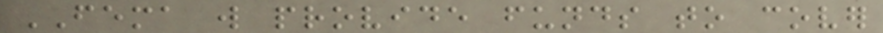FEMA will provide funds to cover
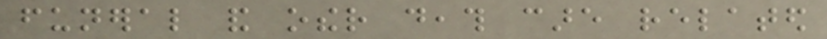funeral and other death care related
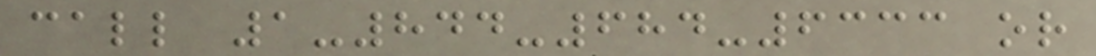call 1-844-684-6333 or
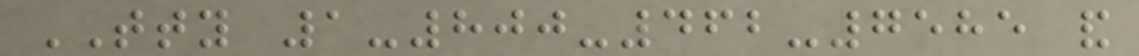TTY 1-800-462-7585 and
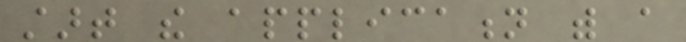start the application with a
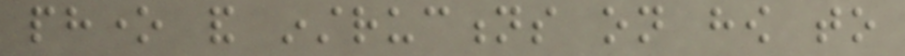phone and instructions on how to
